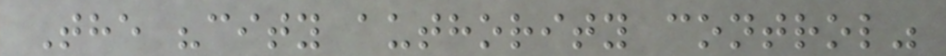The "city authority control"
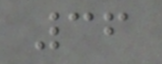36
